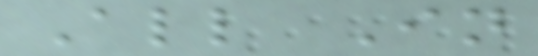All In
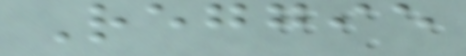Reggie
